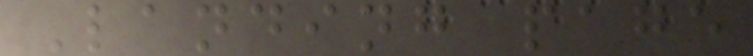Landing page
